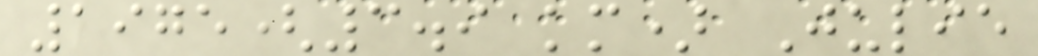1975(3.9 km) Julie
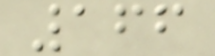166
